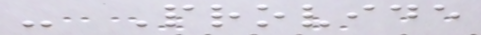- Provide
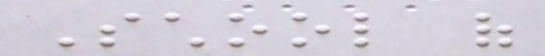School of
